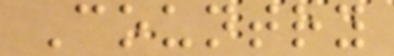Country
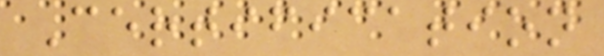Certification
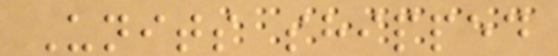Units shipped
